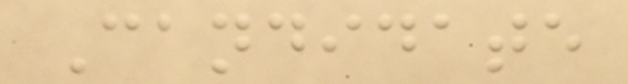Candidate
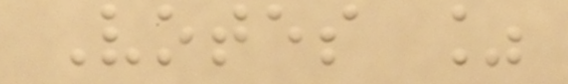Votes %
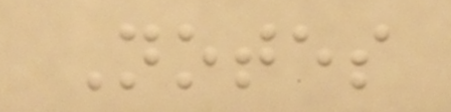Notes
